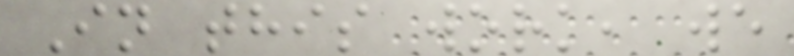In this work, we
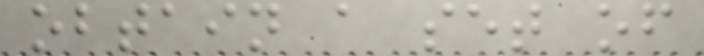obtain a set of
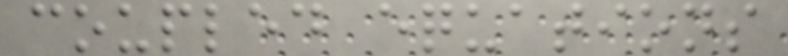coupled equations
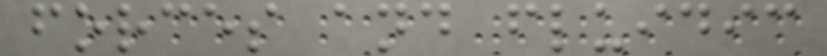forces and fluidic
